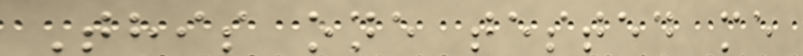This one tested me
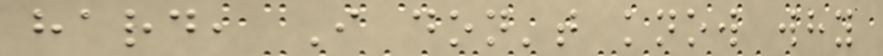hard, I don't know why
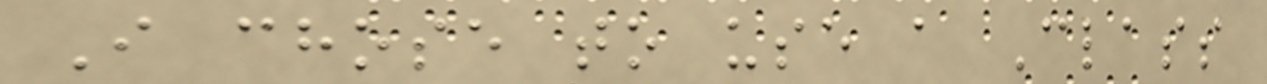I chose to use a Class
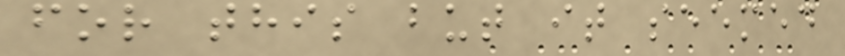for this but it seemed
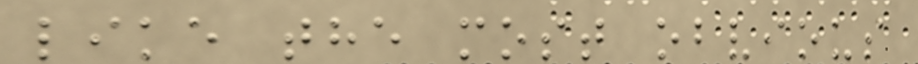like the most obvious
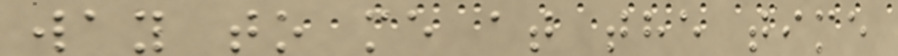way to me at the time
